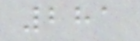281
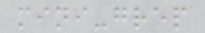mini-grep
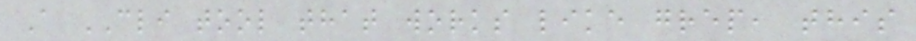A CLI tool that works like grep, this
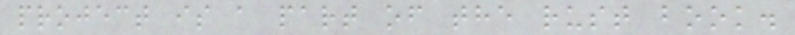project is a part of the rust book.
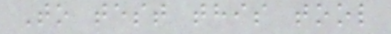To test this tool
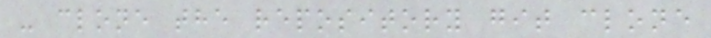- clone the repository git clone
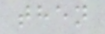then
